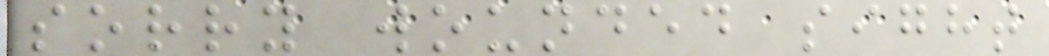sorry wounded sight
